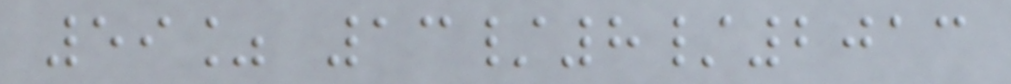59% 13/8/2013
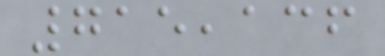715,136
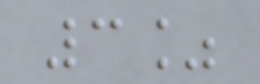3%
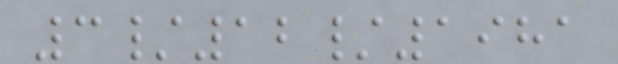3/12/1981
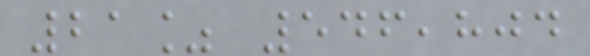21% 546,804
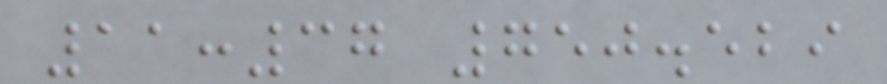11:37 750.529
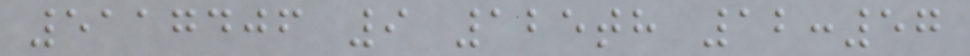5117406 9 125th 12:57
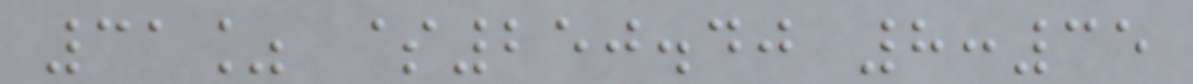31% $250.40 8:35
